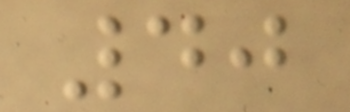40
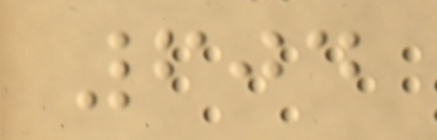604
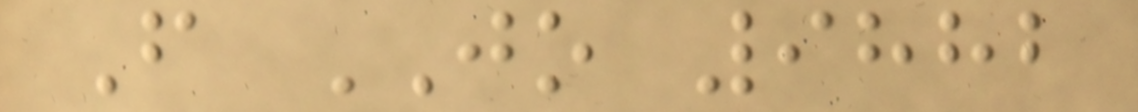F JO 9882
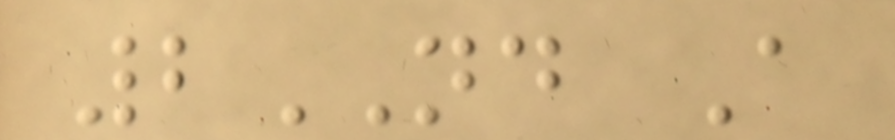2ND A
